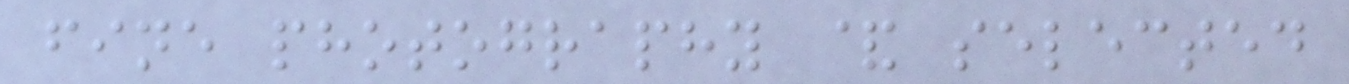fine photography & selected
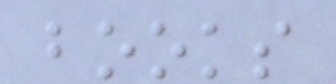books
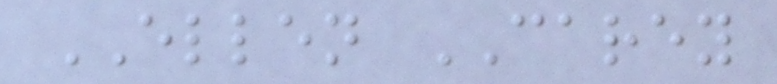ELLEN CAREY
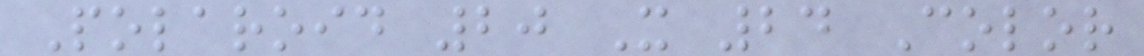Polaroid 20 X 24 Color
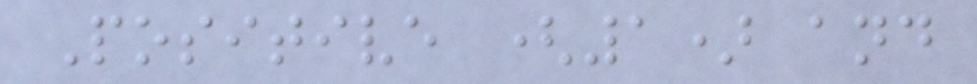Positive (1) and
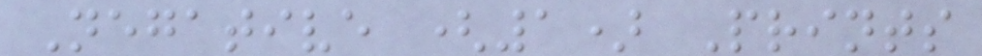Negative (1) Prints
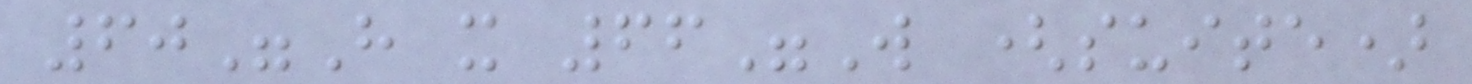60"H x 66"W (suite)
